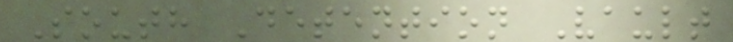South Detention Vault
